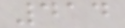414
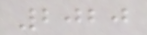2020
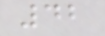42
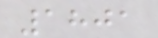1801
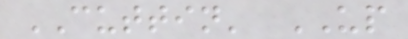CUTTIN' UP
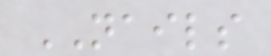NAILS
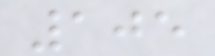105
